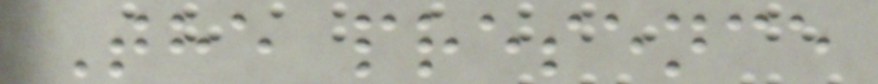The presence
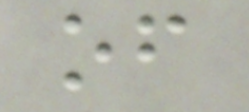of
